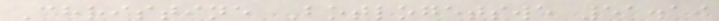Christine Botlogetswe 51.19
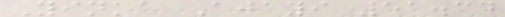Yinka Ajayi 51.34
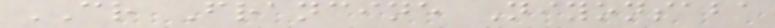CR Francine Niyonsaba
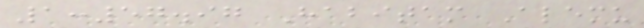1:57.97 Habitam Alemu
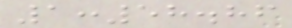1:58.86
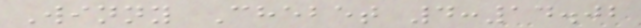Winny Chebet 4:14.02
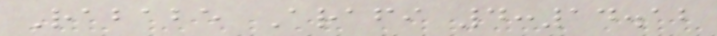Rababe Arafi 4:14.12
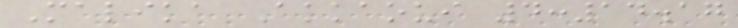Malika Akkaoui 4:14.17
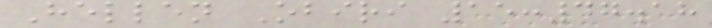Hellen Obiri 15:47.18
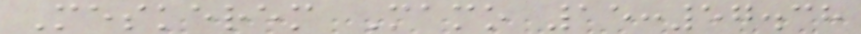Meskerem Mamo 15:57.38
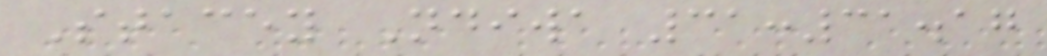Stacey Ndiwa 31:31.17
